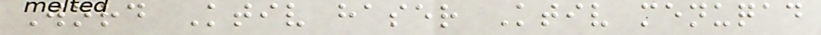Word Ktiv haser Ktiv menuqad
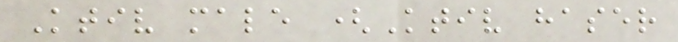Ktiv male (Ktiv haser
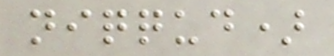niqqud)
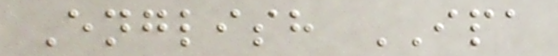English IPA
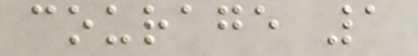courage 1
